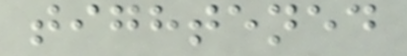tightened
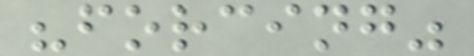"forcing"
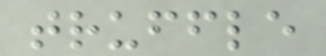truffle
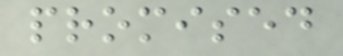promised
